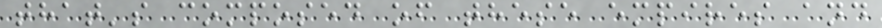that's composed of these empires and
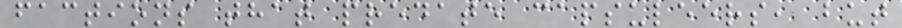factions that predate capsuleers, but
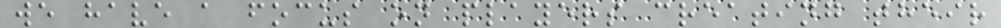we have a focus on players creating their
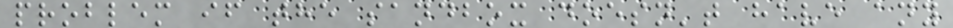problem if the sandbox doesn't have any
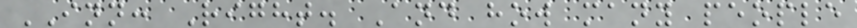INN: Right. And how many people
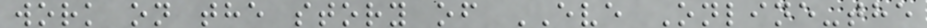work on the story of EVE Online-the
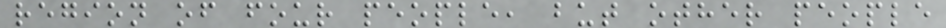region of four people, but other people
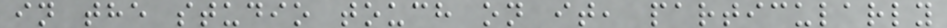in the studio touch on it, particularly
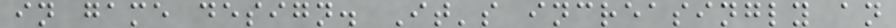in game design. It's increasingly an
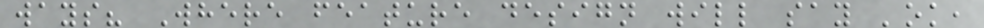ways? Where feature design will say 'ok,
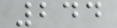244
